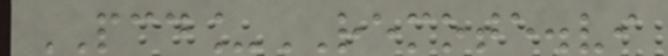PCD_REMOTE.vi
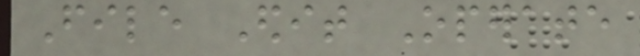File Edit Operate
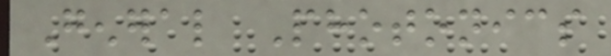General Photonics
